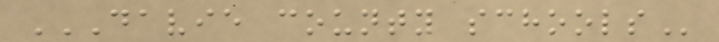DAVIE COUNTY SCHOOLS
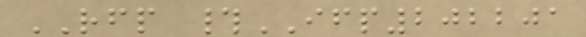RFP #IFP202201
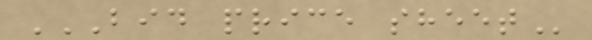BID PRICE SHEET
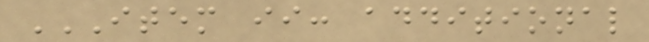ITEM II: ADDITIONAL
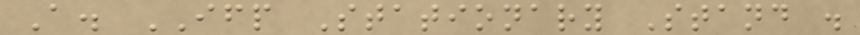A. IFP Stationary Stand .
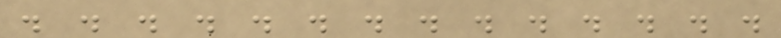. . . . . . . . . . . . . .
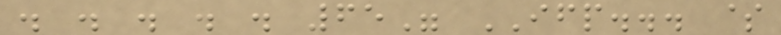. . . . . 65" IFP... $
